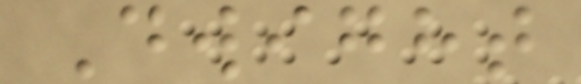Dwight
